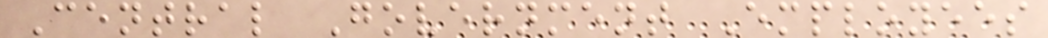Central Government Employees
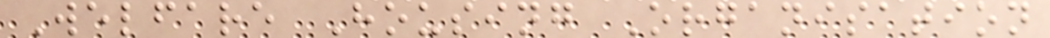Welfare Housing Organisation
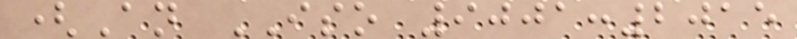(An ISO 9001:2015
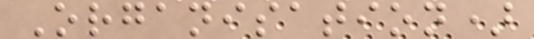Organisation)
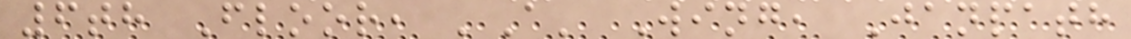6th Floor, 'A' Wing, Janpath
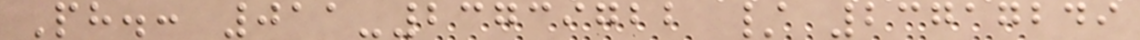Ph.: 011-23739722 / 23717249
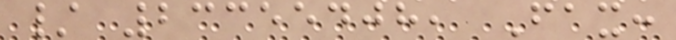/ 23355408, Fax:
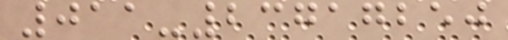011-23717250
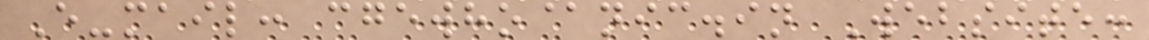E-mail: cgewho@nic.in Website:
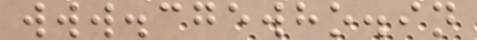www.cgewho.in
